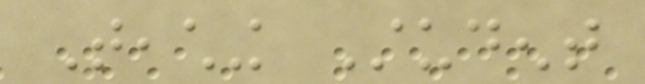Teaching Student
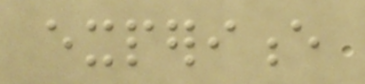experience
